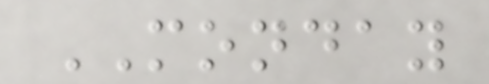MONDAY
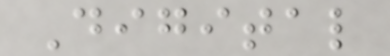Digital
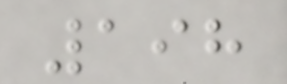198
